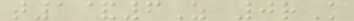t1&6Z 0rK
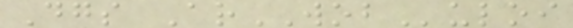Dgs ArWOBuloi
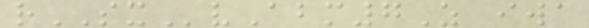rSXvAbm7Z iwa
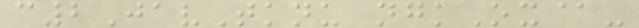c2JavTknu ngkOx@-
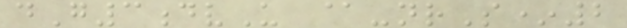dG3dvU @-nrS*2
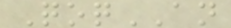QoqAN
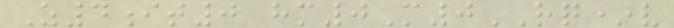Z4it0 hm0M0RQ*v
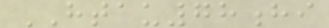HTAU78hi
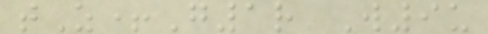tZ+G1r W9u
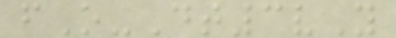fO-Dt3vY
